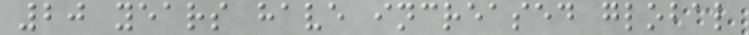20 years have increased global
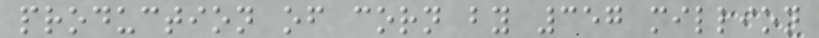production of corn by 357 million
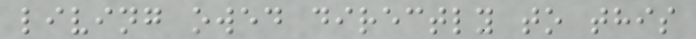living owed directly to this
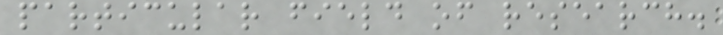particular field of research.
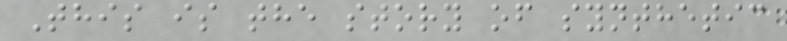This is the story of synthetic
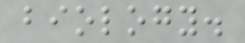biology.
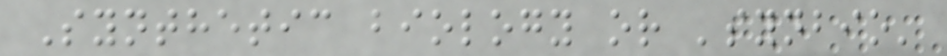Synthetic biology or 'synbio'
